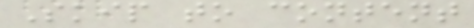Skip to content
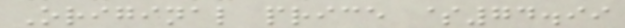Original price $74.99
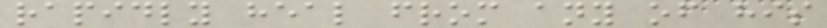rapidly heal from any of his
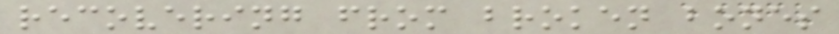recovering from broken bones
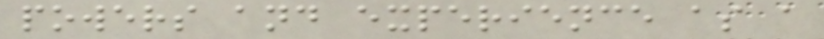powers and experience as a
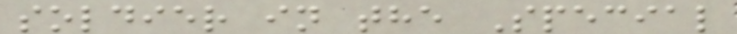soldier in the Special
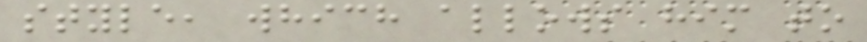style, which allows him to
